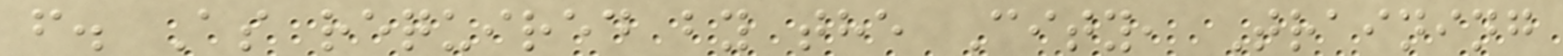f. As required by the City, Training
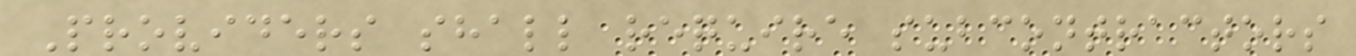Providers shall require subcontractors
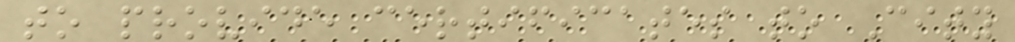to provide certificates to City
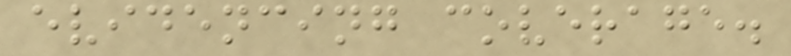evidencing coverage.
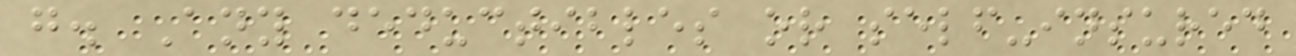g. Any deductibles or self-insured
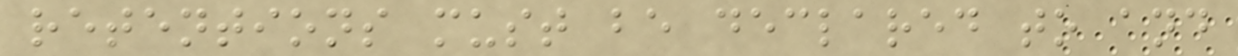retentions must be declared to and
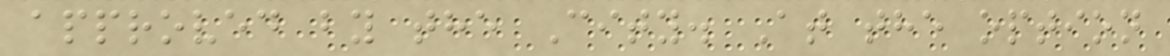approved by the City. At the option
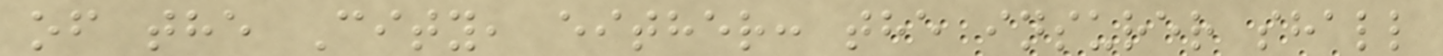of the City, either: the insurer shall
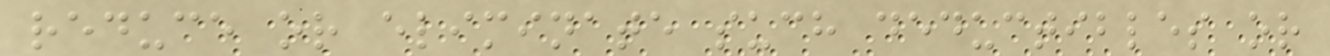reduce or eliminate such deductibles or
